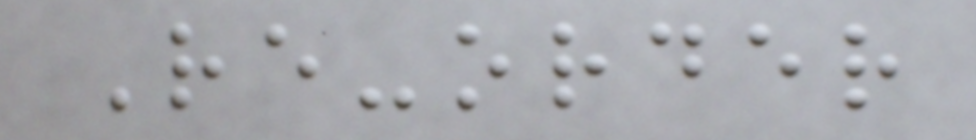Re-order
